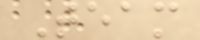Team
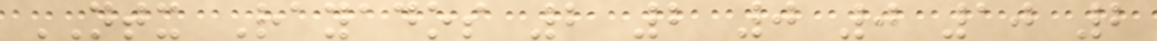NTX Rayados 2 2 0 0 10 2
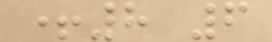+8 6
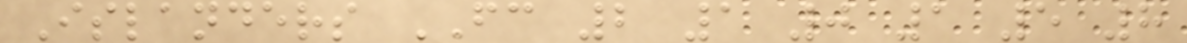Islanders FC 2 1 0 1 5 8
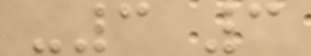-3 3
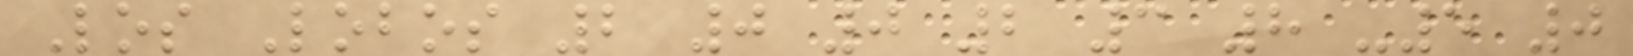Los Lobos 2 0 0 2 3 8 -5 0
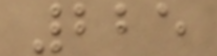225
